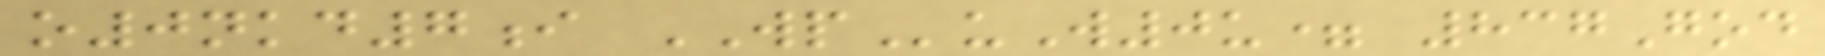o0nkd7i WPuW0u= 837God
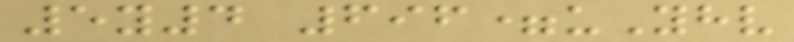5y4 696=uYhv
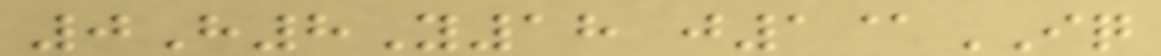0H8Y18 j1@IQ
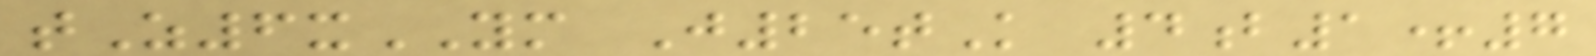tZ6xYM J25tK 4b1+7
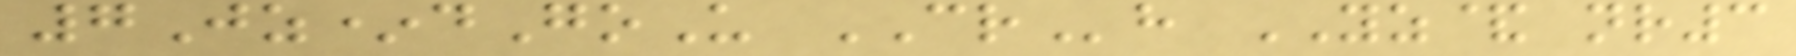7Jz*dGoU CRh YZ& nr3
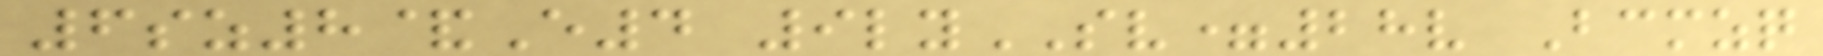6sz8&E4 9lySV=28v Bcmzq
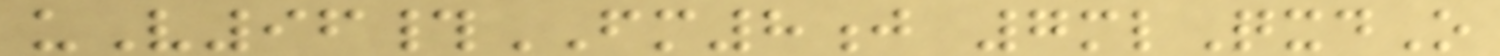uV96#FM8j 7mlQxdO
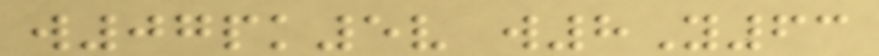w07pk5v w8Y63
